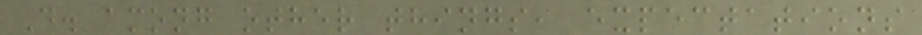D. among other things, expectations
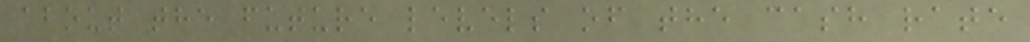about the future levels of the cash rate
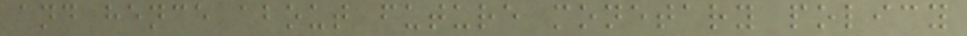and hence about future monetary policy
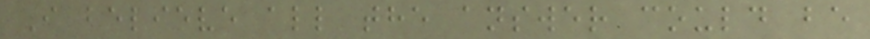I believe all the answer could be
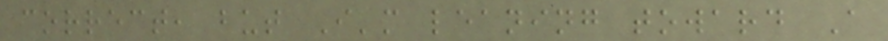correct, but I'm leaning toward A
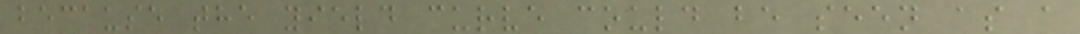because the yield curve could be seen as a
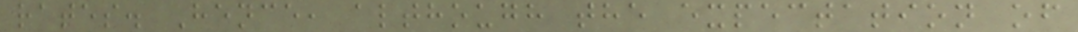rates. Hence, although the expectation of
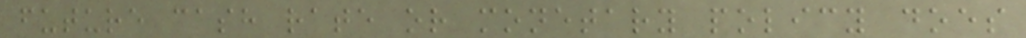future cash rate or monetary policy does
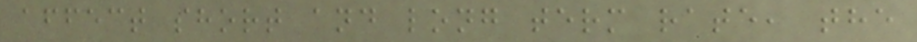affect short and long term rate, the
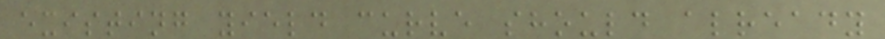existing yield curve should already
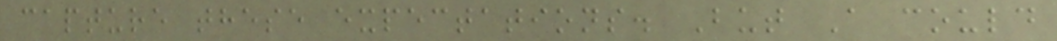capture these expectations. But A could
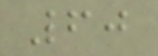60
